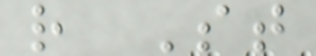r St
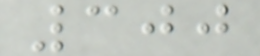300
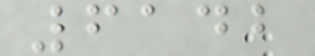6142
